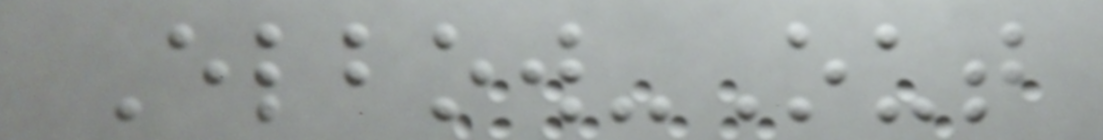Elbow-Out
